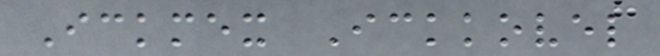Ickmex Ickkovel
